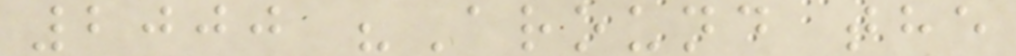2000 "Around the
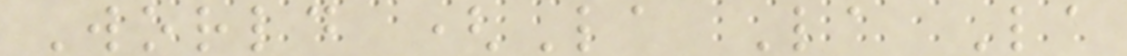World (La La La
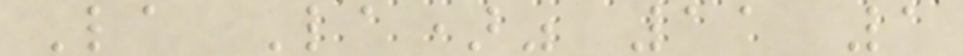La La)" 11 1
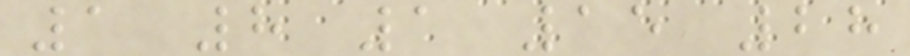1 8 1 15 28
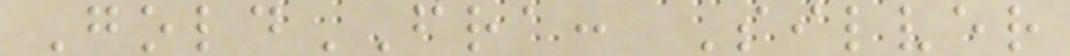GoldFRA: Silver
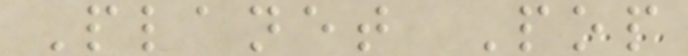Planet Pop
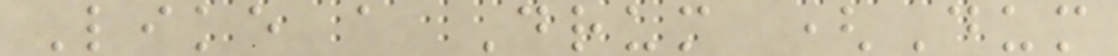Like a Drum (Dum
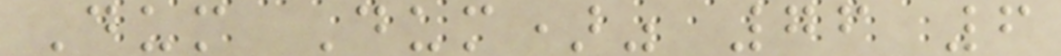Dum Dum)" 76 6
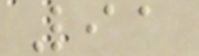91
